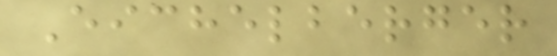Eichelberger
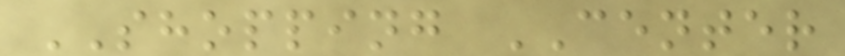SHOPPING CENTER
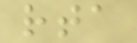rta
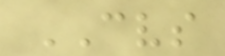CVS
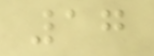17
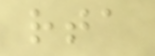rta
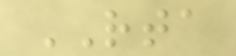RTA
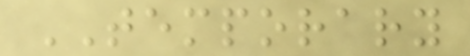TEMPORARY
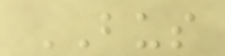BUS
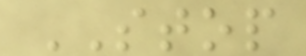STOP
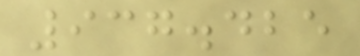937.425
